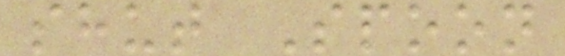shut Spoon
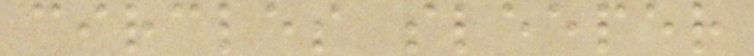circles sleeper
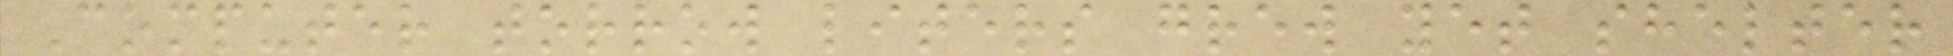Computer torrow liters grew yet shelter
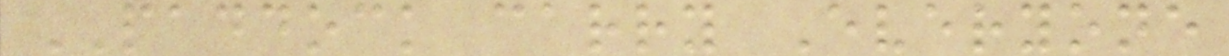PADDOCK carry Everyone
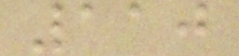110
